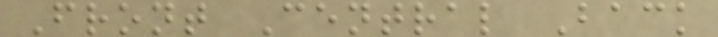Front Central Back
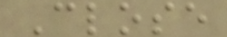Close
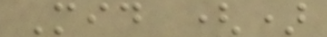Mid ()
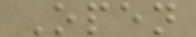Open
